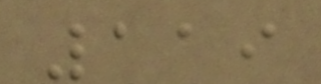119
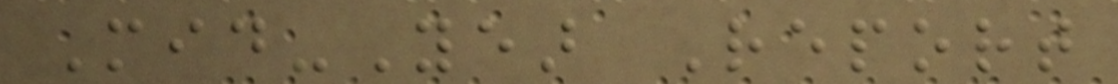Mid-Year Report
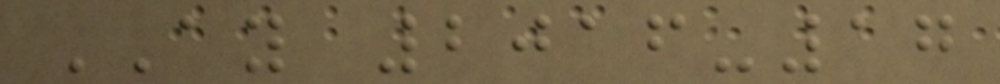AY 2016-17
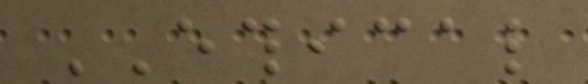ETHICAL
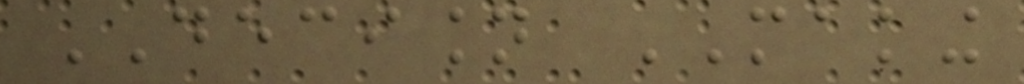DECISION MAKING
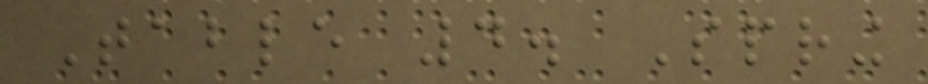Table 4. Spring
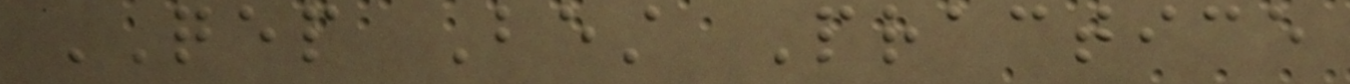QEP Best Practice
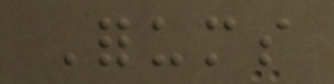Forums
